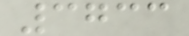3733
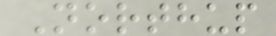Northup
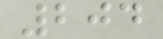204
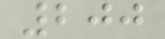200
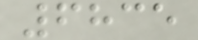6835
